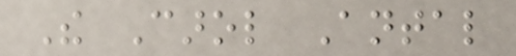The Carol Antal
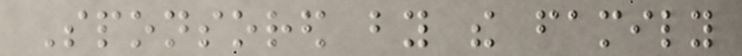Sponsored by the family
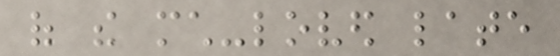of the much-loved late
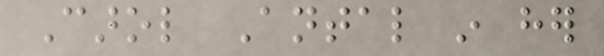Carol Antal in her
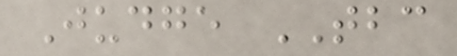Judge TBC
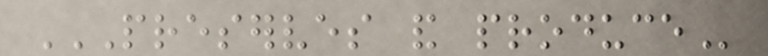PRESERVES AND PRODUCE
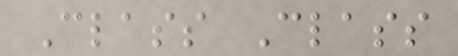Class Class
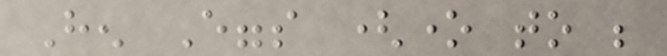Hen Eggs (one to be
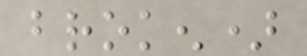broken)
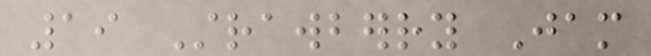19 Strawberry Jam
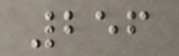256
